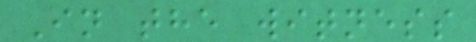In the witness
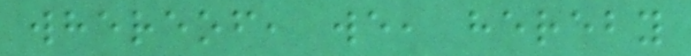whereof, we, hereby
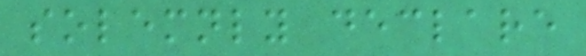solemnly declare
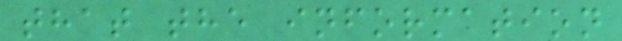that the information
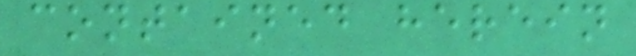contained herein
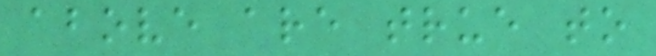above are true to
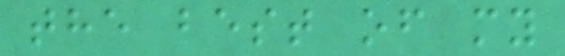the best of my
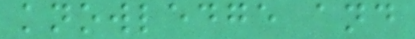knowledge and
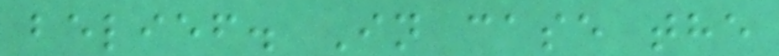belief. In case the
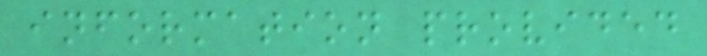information provided
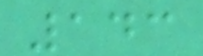143
